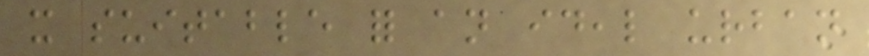it suitable for an ideal urban
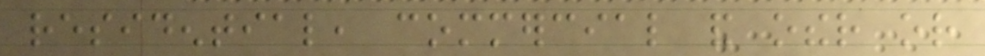residential, commercial and other or
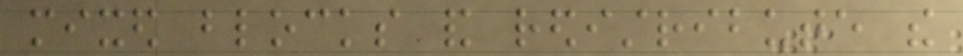mixed blocks and redistribute the
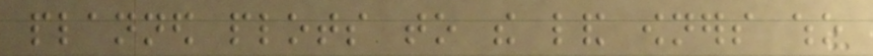planned plots to the land owners who
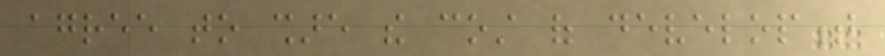agree to share the cost of development
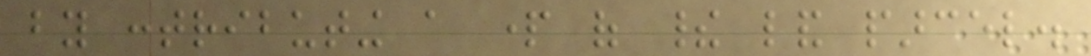by contributing a part of their land parcel.
